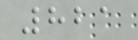821
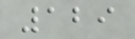129
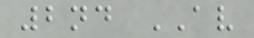2nd AV
